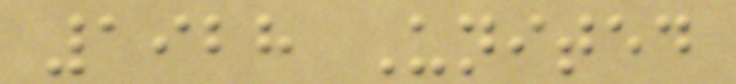1928 United
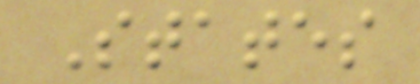States
